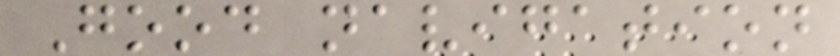Good navigation
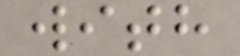with
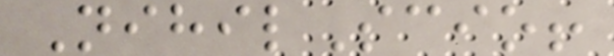NihilScio!
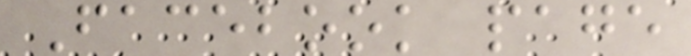Facebook page
